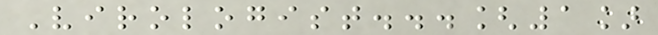Virologist...[1]
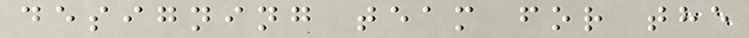designing team for the
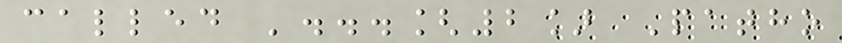called '...[2] Patho
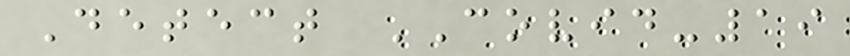Detect COVID-19
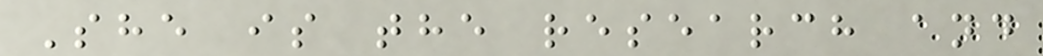She is the research and
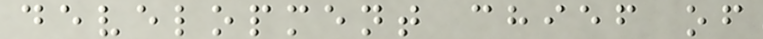development chief of
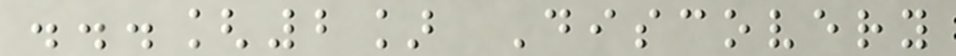...[2] Discovery
